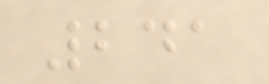241
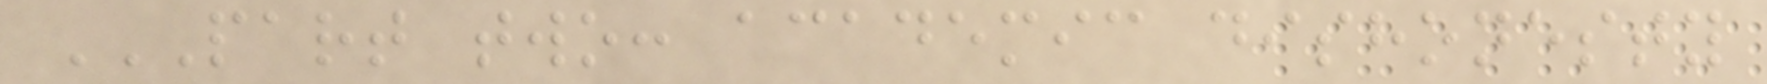PART TWO: ACADEMIC DISHONESTY
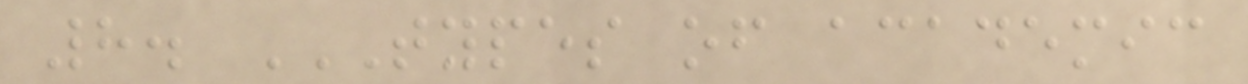8. TYPES OF ACADEMIC
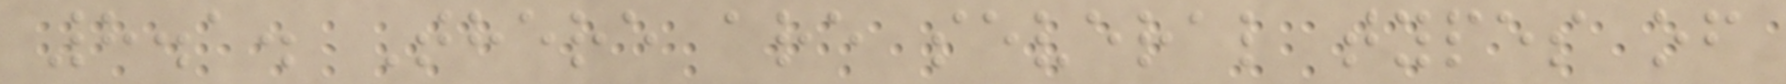8.1. There are several types of
